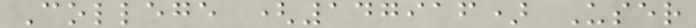College (147916) User
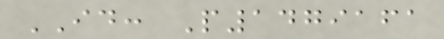ID: P1479161
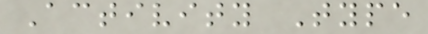Activity Type
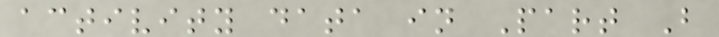activity data in Part B
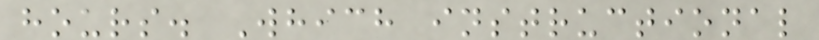hours. Which instructional
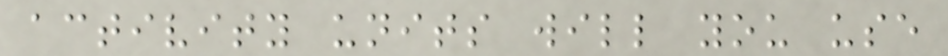activity units will you use
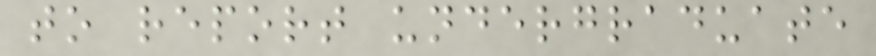to report undergraduate
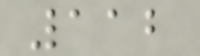112
